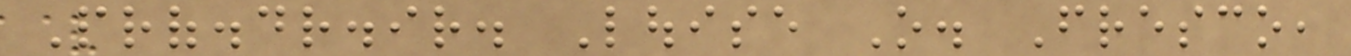Prof.dr.ir. Louise O. Fresco,
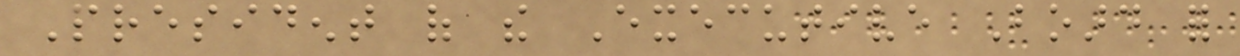President of the Executive Board for
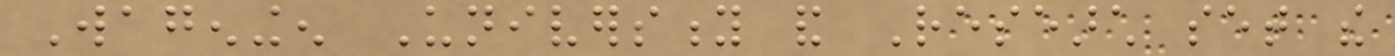Wageningen University and Research set the
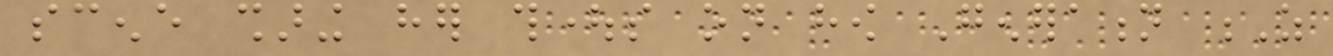scene sharing her thoughts on how Generation Z
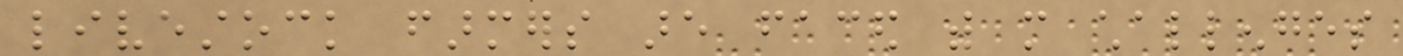livestock farmers are faced with more challenges
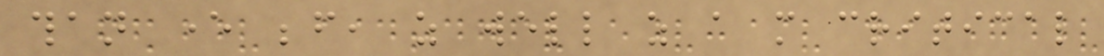than ever before, as well as a more critical
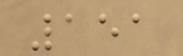151
